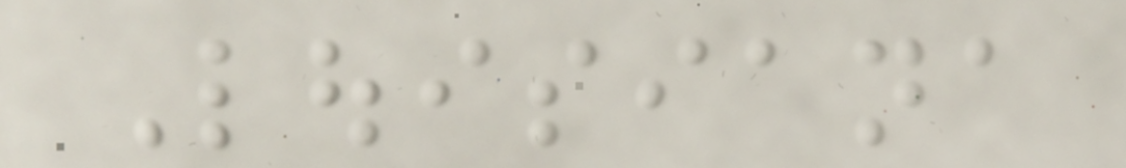Louisiana
